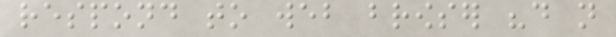respond to web browser "do not
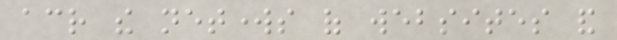across the networks of websites and
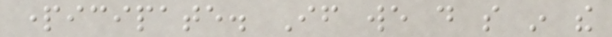participate. If we do so in the
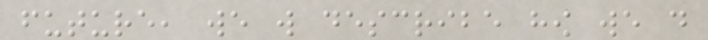future, we will describe how we do
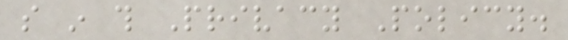so in this Privacy Policy.
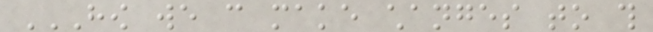HOW WE CAN MAKE CHANGES TO THIS
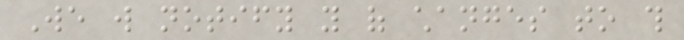We will notify you of changes to this
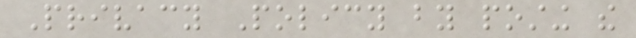Privacy Policy by posting the
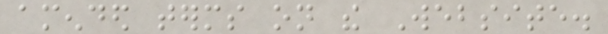amended terms on the Website.
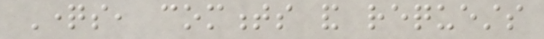Questions, comments and requests
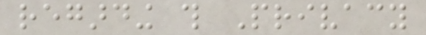regarding this Privacy
